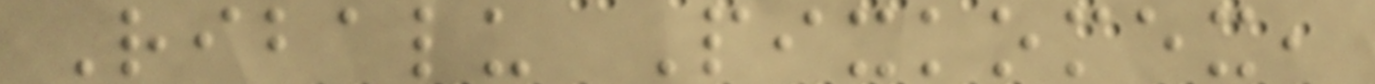Ribalu Pixkomex,
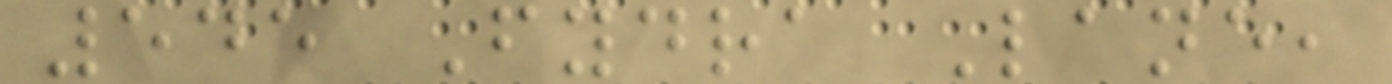545 Fydra Lane,
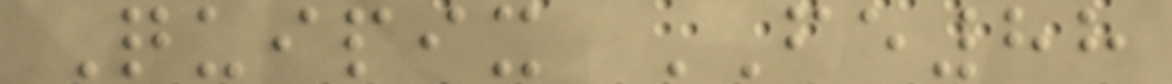Quipix FE88
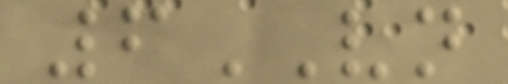6VN
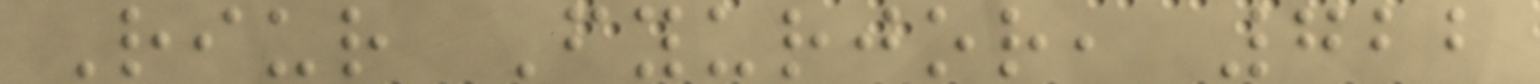Riur Fyurjor, 722
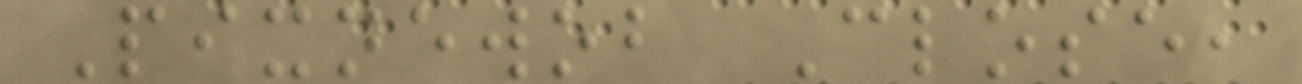Pixnewob Close,
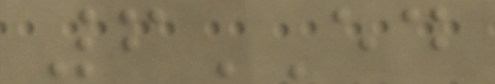6ED
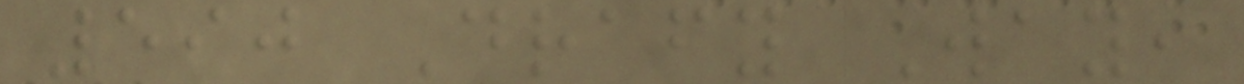590 Drafy Way,
